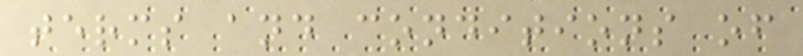terms and conditions of
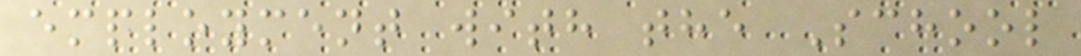employment with the School
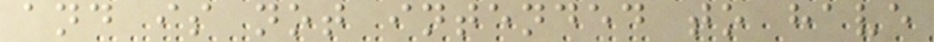and is not intended to have
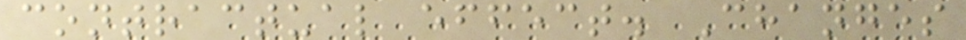contractual effect. Changes
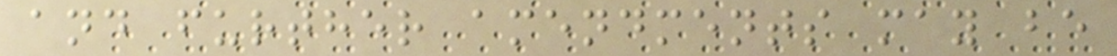and further amendments may be
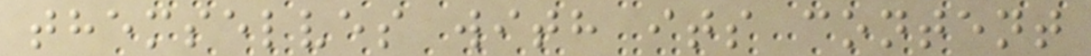themselves with its content
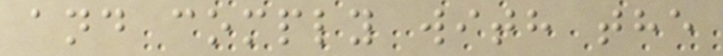and comply with the
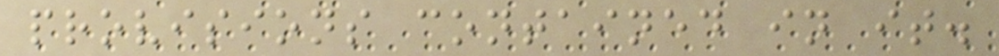provisions contained in it.
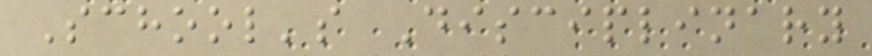School's Disciplinary
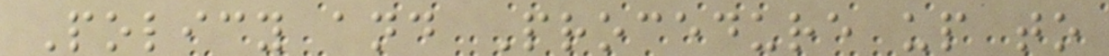Policy and Procedure up to
